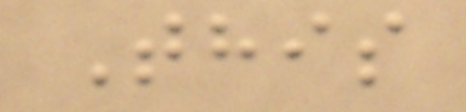This
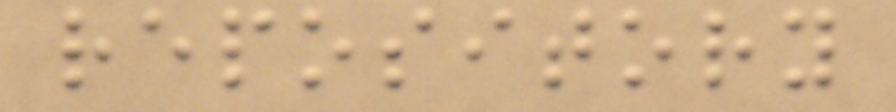repository
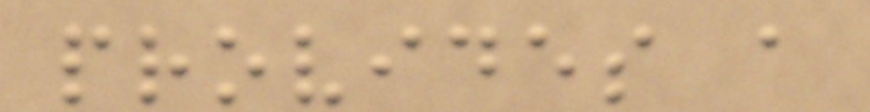provides a
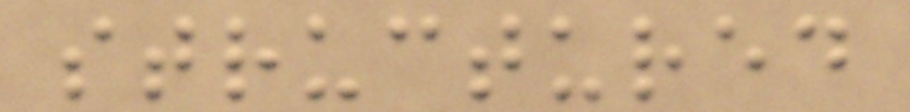structured
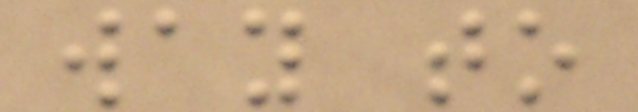way to
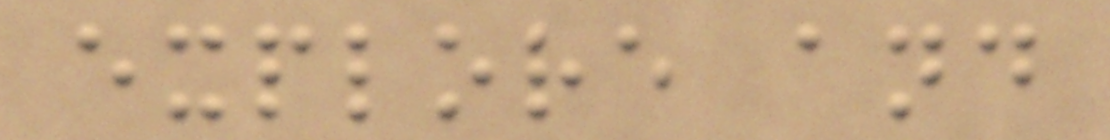explore and
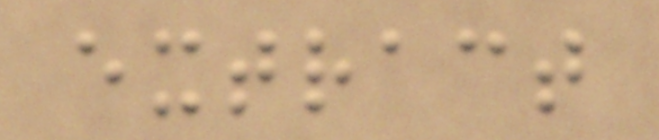extract
